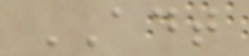ADT
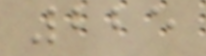225
